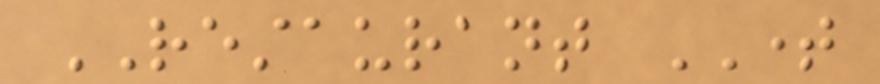RESTAURANT TIME
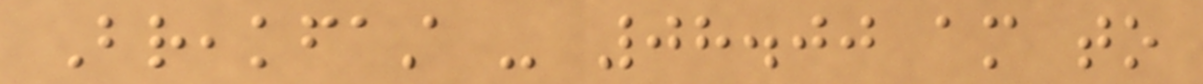Breakfast - 08.00 am to
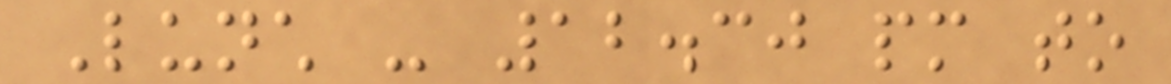Lunch - 12.30 pm to
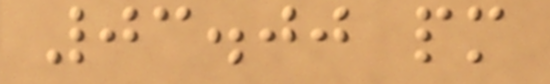03.00 pm
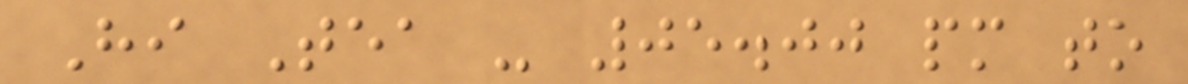Hi Tea - 05.00 pm to
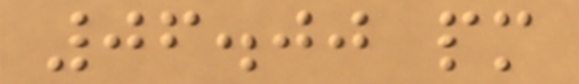06.00 pm
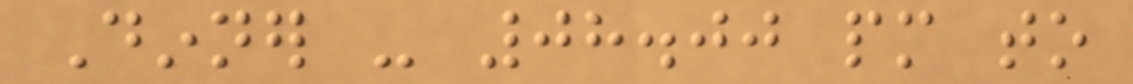Dinner - 08.00 pm to
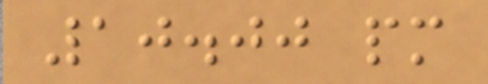10.00 pm
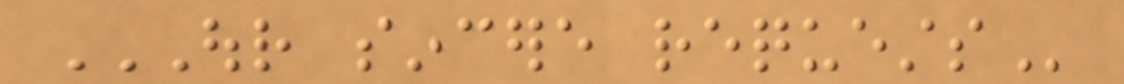OUR SINCERE REQUESTS
